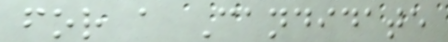for a Candidate
